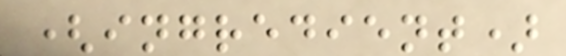(ingredient)
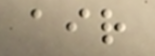air
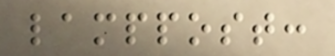lamppost:
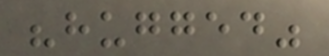"hugged"
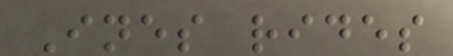Ines rides
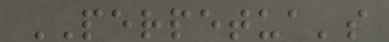PERPETUA's
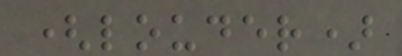(louder)
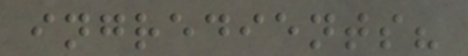ingredients?
